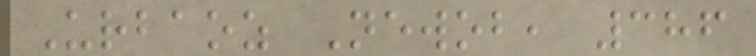Urbaoz Newob, 386
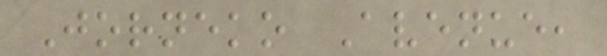Jorneko Avenue,
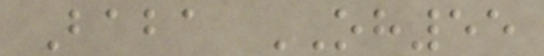Baba OH55
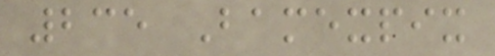235 Bamexpix
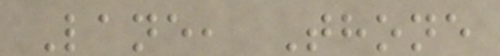Lane, Thone
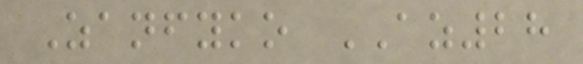Zanfyko AZ28
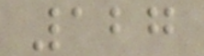127
